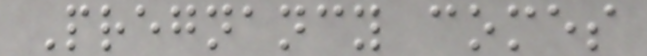Pregnancy comes
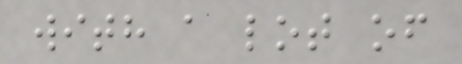with a lot of
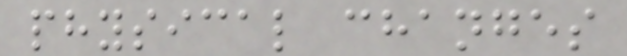physical changes
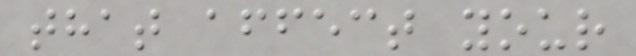that affect your
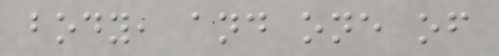body, and one of
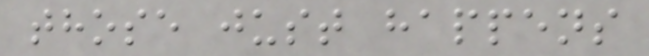those just happens
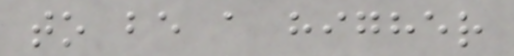to be a higher
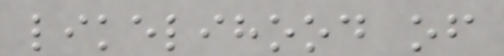likelihood of
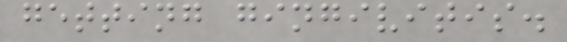getting gingivitis.
